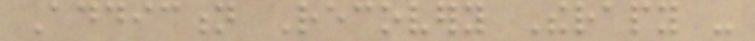Addiction Recovery Therapy -
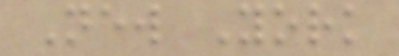New York
